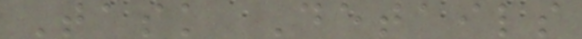Task Details
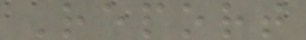Report
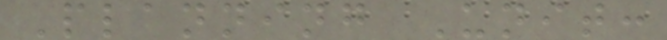Planning Unit:
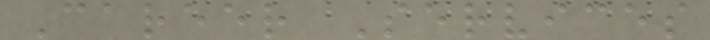Career Services
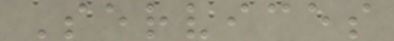Services
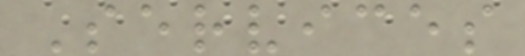Services
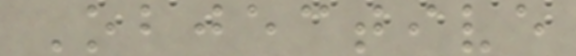Objective
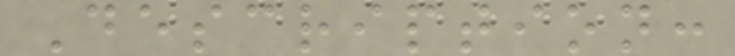Description:
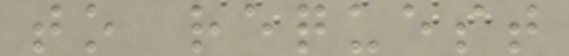to request
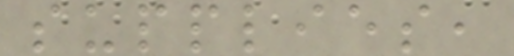supplies,
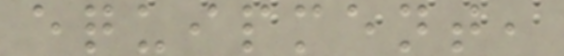equipment,
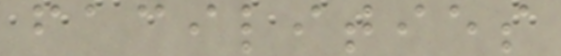facilities
